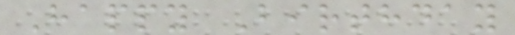Happy Birthday
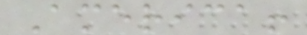America!
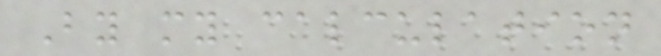By my calculation
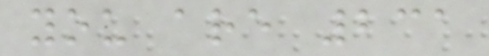you are 231
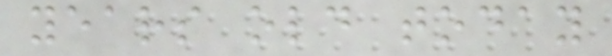years old today
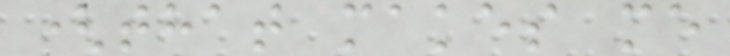(that makes me
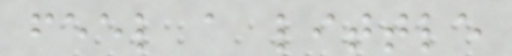feel a little
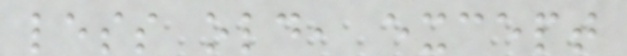less old, except
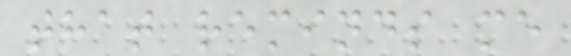that reminds me
